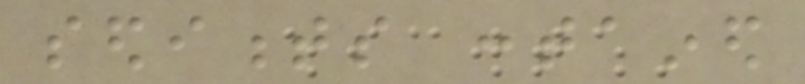sediments contained
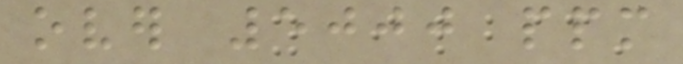over 5000 ppm
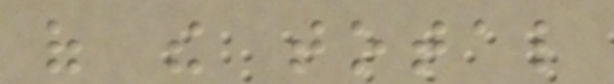of the total
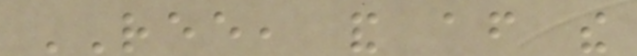REE, and after the
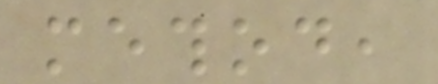method,
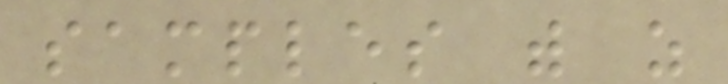samples with as
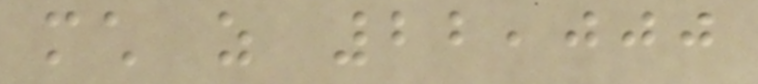much as 22,000
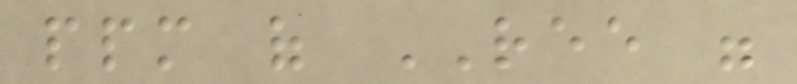ppm of REE were
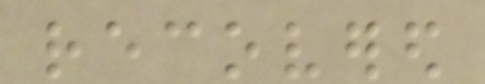recovered
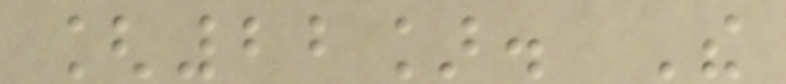[22]. The
